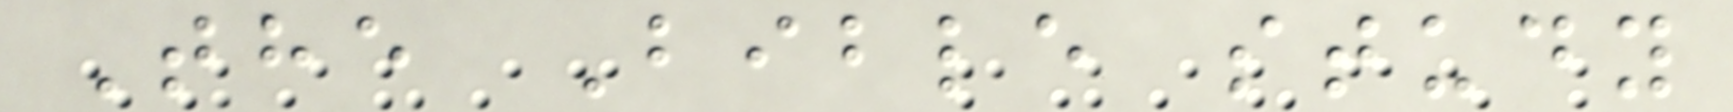The Bible study
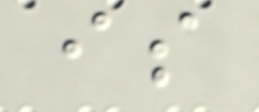is
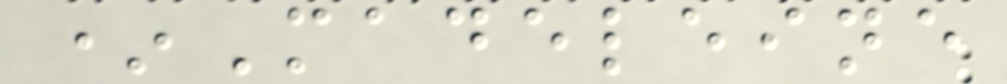*Madeleine
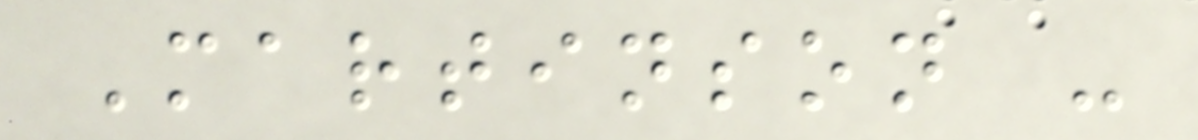Martinson -
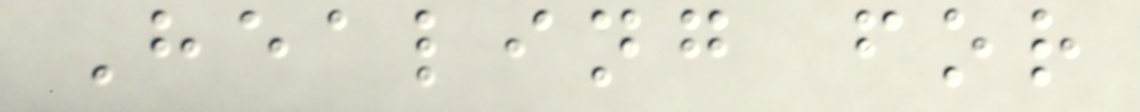Healing for
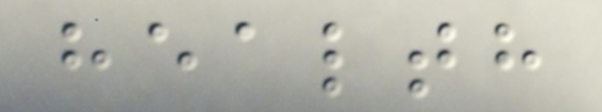health
